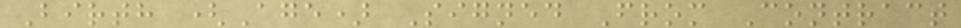Birth (Age) Signed From Contract
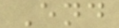End
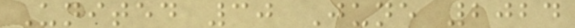United 30 June 2024
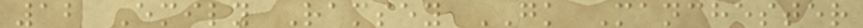12 Emily Ramsey GK Manchester
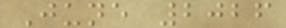June 2026
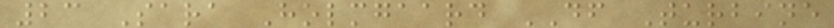23 Sara Holmgaard DF Turbine
